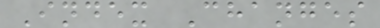Index Changes
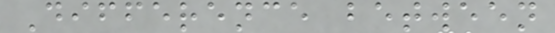Difference between
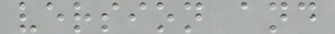version and
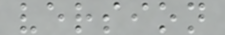version
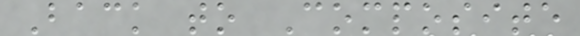Back to Composite
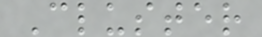Cluster
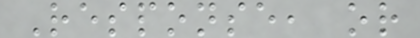Response, or
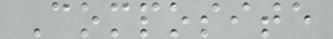Composite
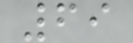69
